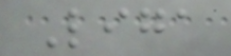Liga
